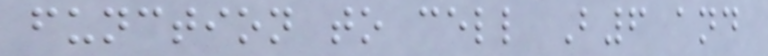function to cell B6 and
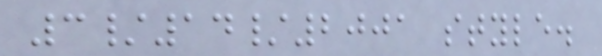3/14/2001 style.
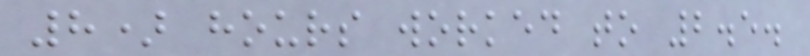8) hours worked to 2.5.
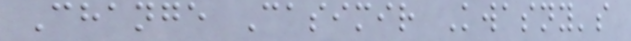Change Casimir Kwasny's
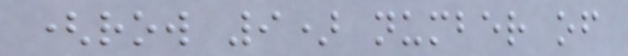(row 9) number of
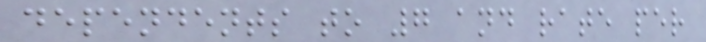dependents to 7 and rate per
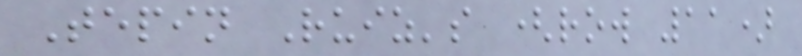Tepin Ruiz's (row 11)
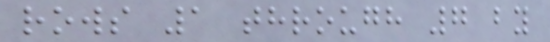rows 1 through 7 by
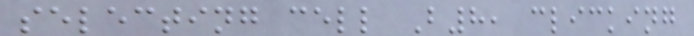selecting cell B8, clicking
